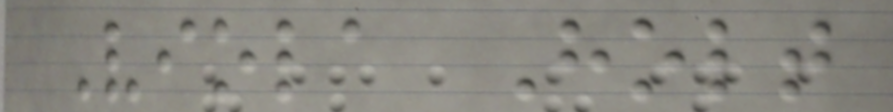Viola Holt
